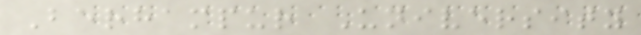Berhampur University
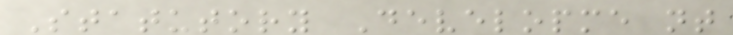Statutory Developme nt
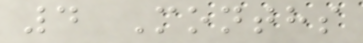4 Months
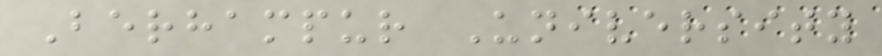Berhampur University
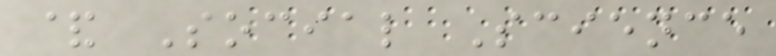& Social Science
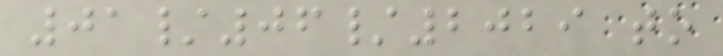01/06/2029 to
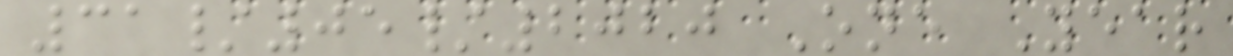31/05/2020 One Year
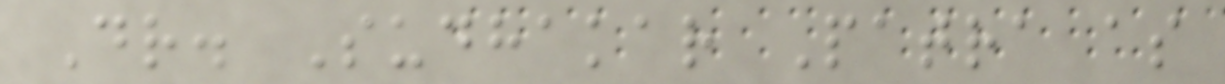Dr. Sudhakar Patra as
